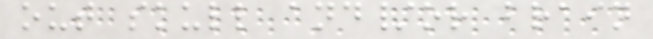out skull and/or brain
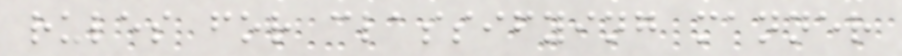rules for classifying manner
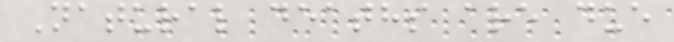Natural deaths are due
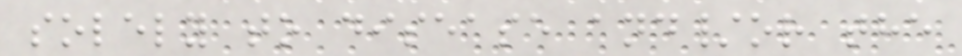solely to disease and/or the
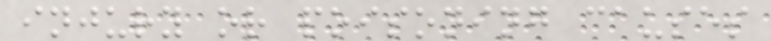injury or poisoning causes
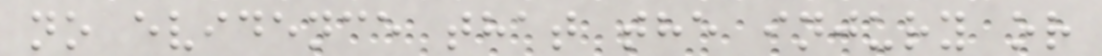no evidence that the injury or
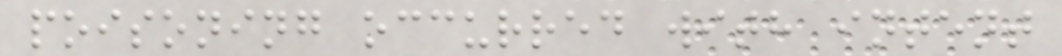poisoning occurred with intent
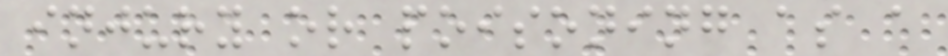injury or poisoning as a
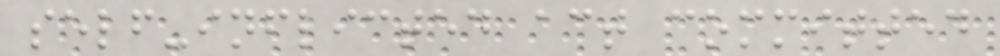self-inflicted act committed
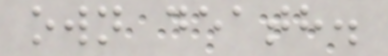own death.
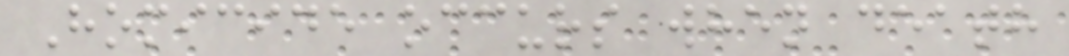Homicide occurs when death
